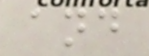and
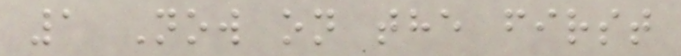1 Now on the first
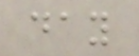day
